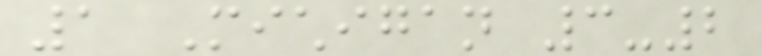1 Michigan 3-2
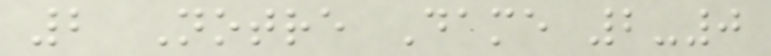2 Notre Dame 2-0
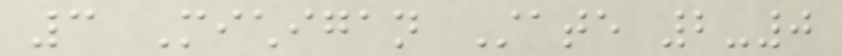3 Michigan State 2-0
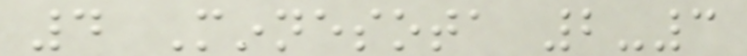4 Minnesota 2-3
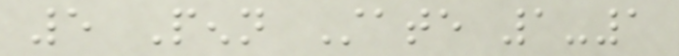5 Penn State 1-1
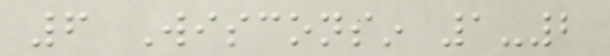6 Wisconsin 1-2
